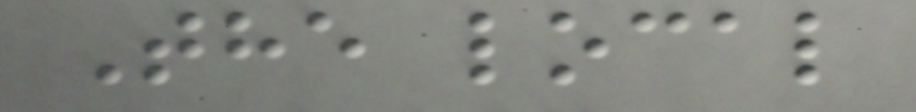The local
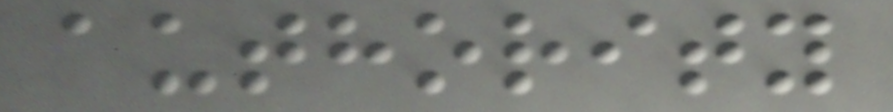authority
